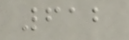612
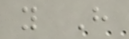y H
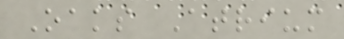Oaks Atrium
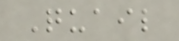Quail
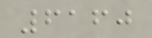6160
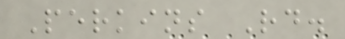Perkins Rd.
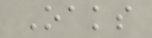Oaks
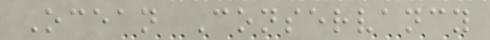Ocean Conservancy
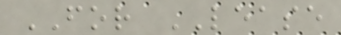FOR LEASE
